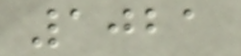1021
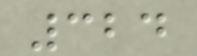324
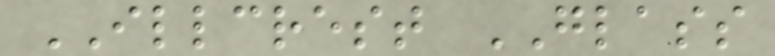ILLCREST GLASS
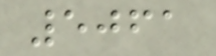5061
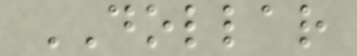DOLLAR
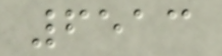6513
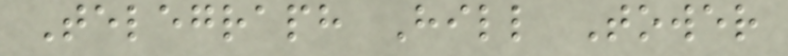Telegraph Hill Tower
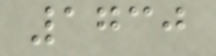1730
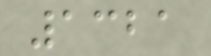1321
